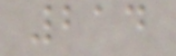214
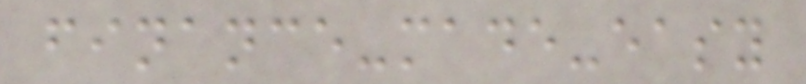finance-made-easy
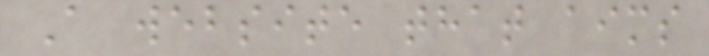A website that aims
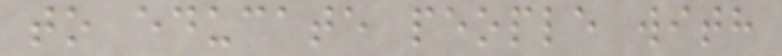to educate people with
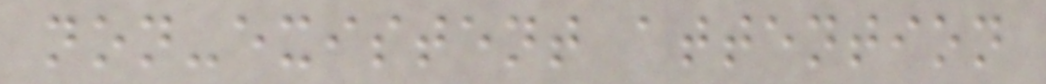non-existent attention
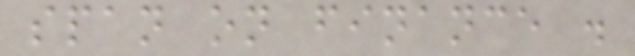span on finance .
